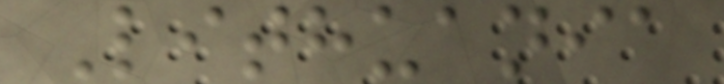Lithuania
